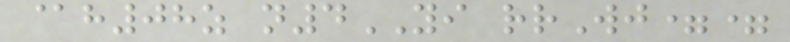@h08z n4YI rrWj==
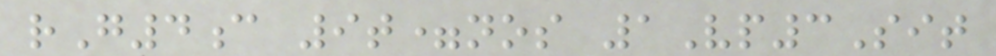rG4c 9t=nos 1Vp3Sit
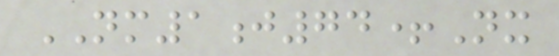NM1j74+Nx
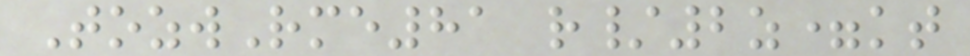TozwRme81 r/2z=kt
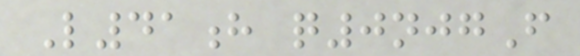L41h q0njgF
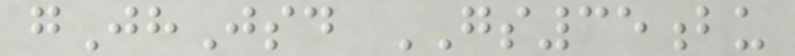gJhJsd GS35bu
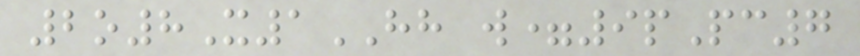2o8X1HH w=9pPc7
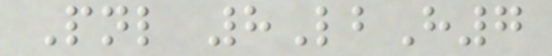Pnl 8LbH7
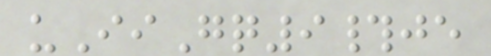uIiGq9#je
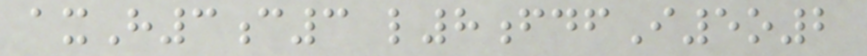axH3c3 l8fdfI5o2
